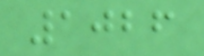1026
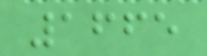1665
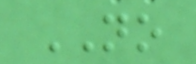NO
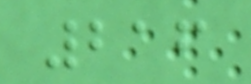216
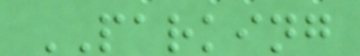PARKING
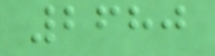2680
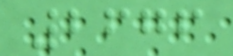2676
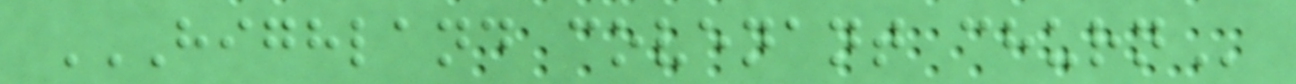HIGHLAND COVENANT CHURN
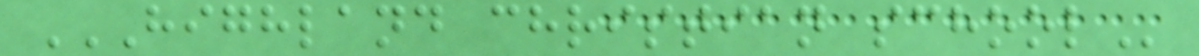HIGHLAND CHRISTIAN SCHOOL
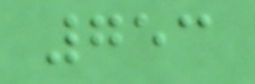753
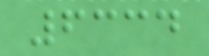6334
